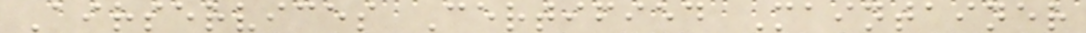Airservices Certified Maintainer
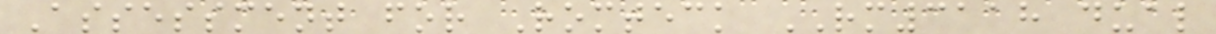Assessment for Romteck RM3118 dual
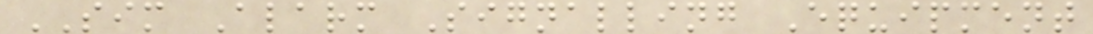SIM Alarm Signalling Equipment
